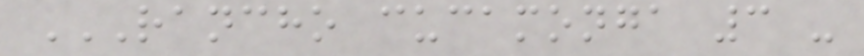RANCHO CUCAMONGA 3 -
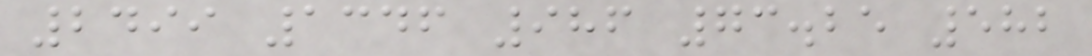2499 1346 986 73.25 582
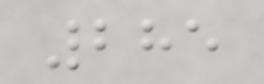285
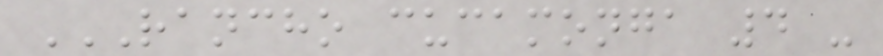RANCHO CUCAMONGA 4 -
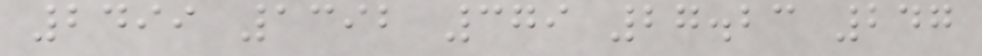2499 1392 379 27.23 247
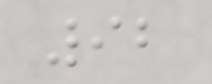92
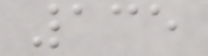135
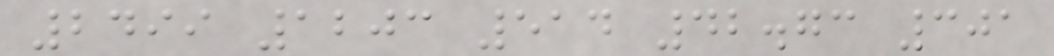2499 1203 514 42.73 301
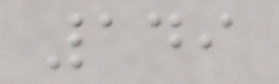149
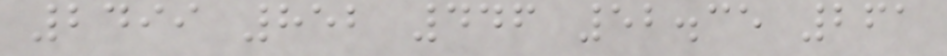2499 852 446 52.35 261
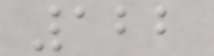122
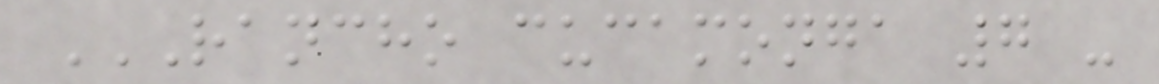RANCHO CUCAMONGA 7 -
